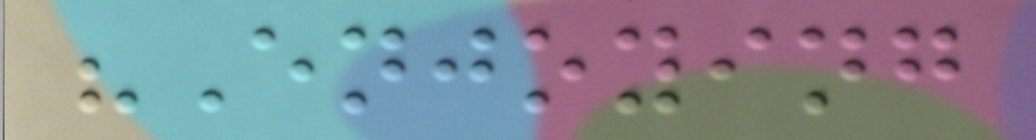"Enjoying
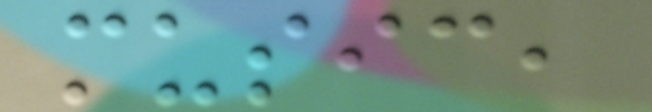music,
